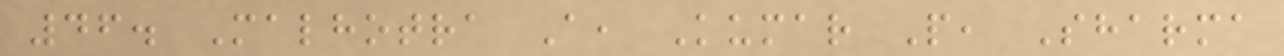46. Malhotra A, Kumar P, Sharma
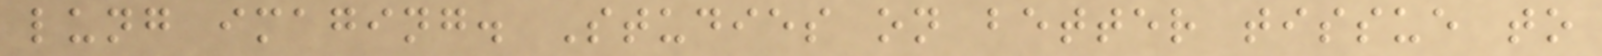lung imaging. Studies on better tissue to
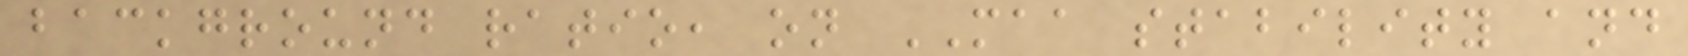background ratio, on MAA stability and
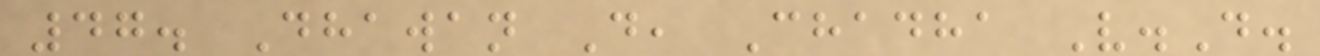47. Dhawan D, Chadha V.D.
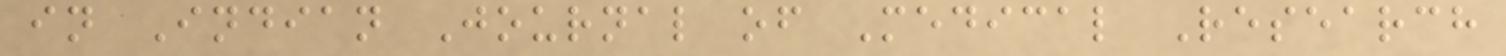in Indian Journal of Medical Research
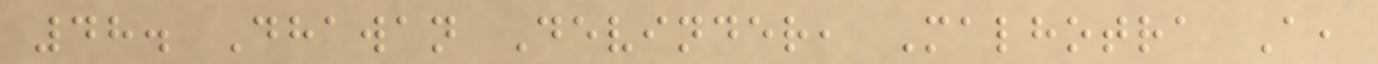48. Dhawan Devinder, Malhotra A,
